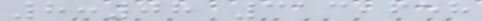8:08 313,658
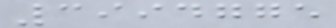3994775
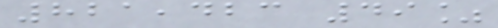821,423 49%
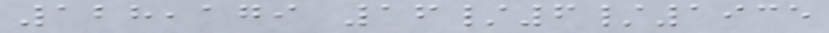128,179 16/6/1935
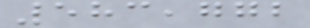583,772
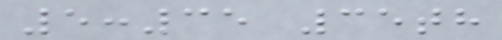5:35 35th
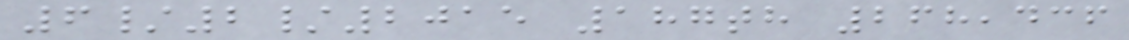6/2/2015 187th 268,436
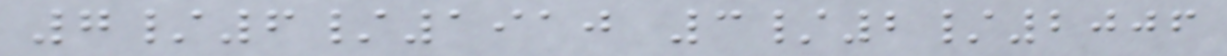7/6/1910 3/2/2006
